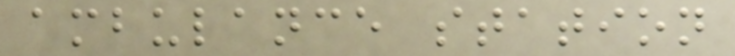ambulance station
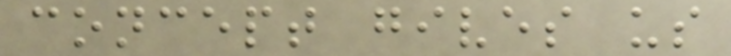concept gives us
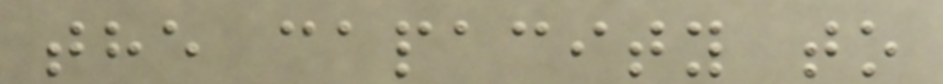the capacity to
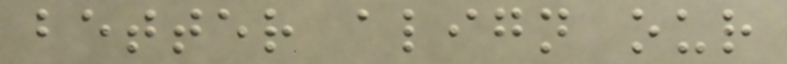better align our
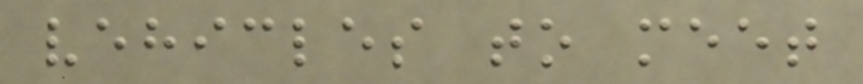vehicles to meet
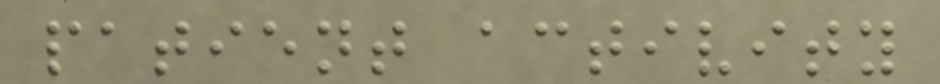patient activity
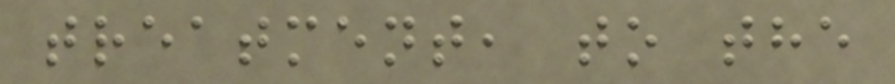treatment, to the
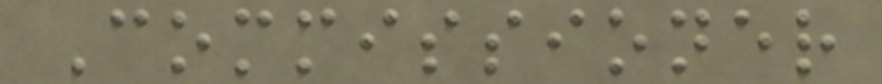Commissioner
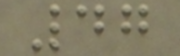47
